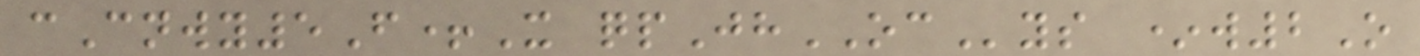cCnwy5F+X qpJhOCys *w2O
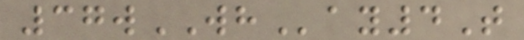37wWHay4T
